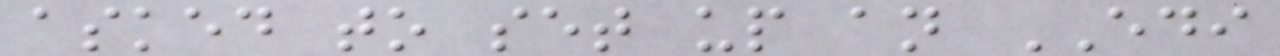asked to set up an EDI
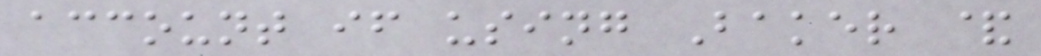account if using Baker &
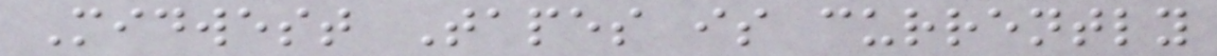Midwest Tapes is currently
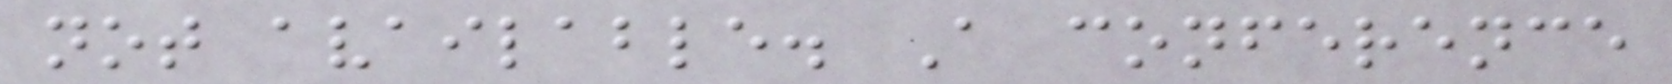not available. A conference
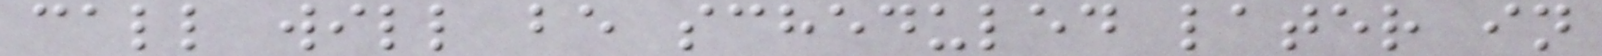call will be scheduled later in
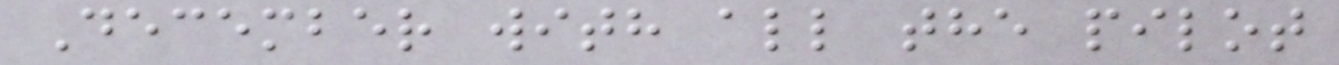December with all the pilot
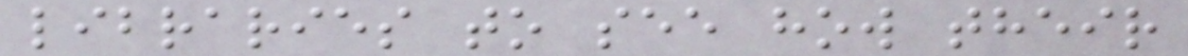libraries to see how their
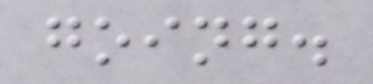going.
